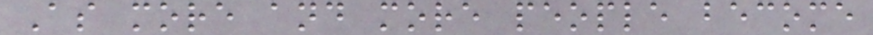As more and more people become
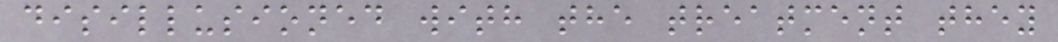disillusioned with the treatment they
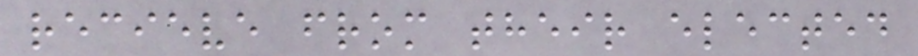recieve from their elected
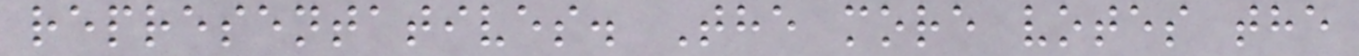representatives. The more votes the
